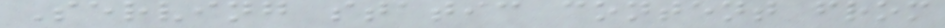Serving static content from
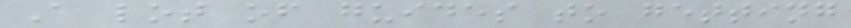A lot of guides to getting
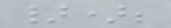});
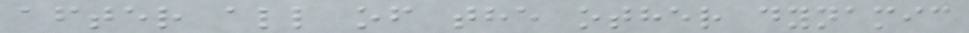after all of the other dynamic
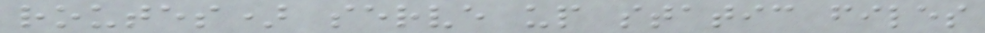routes) serve up static files
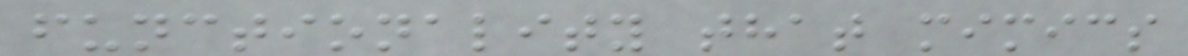functionality that mimics
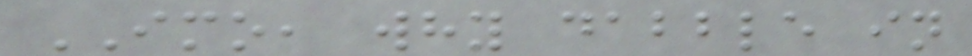IMO, why dabble in
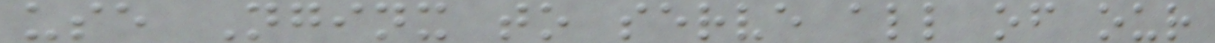use Nginx to serve all of our
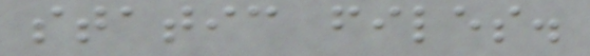static files.
